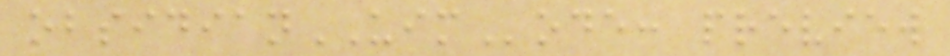obsidianUIMode: preview
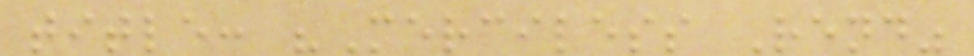title: "Merciless Rend"
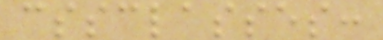cssclasses:
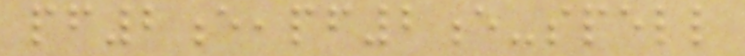pf2e,pf2e-spell
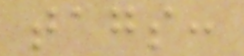tags:
